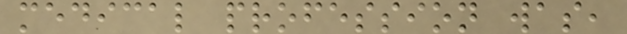medical profession was,
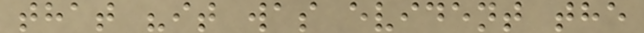that "it was evident the
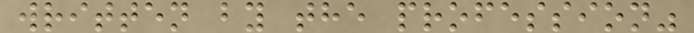written by the profession"
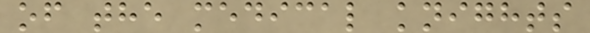of the medical knights
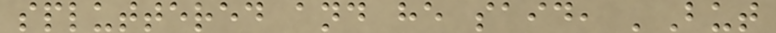spluttered and he said, 'But
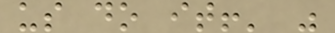us do it!' "
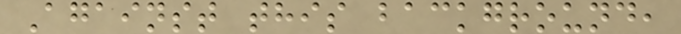Against this background,
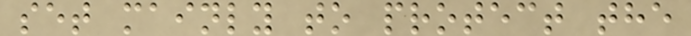set mainly to protect the
